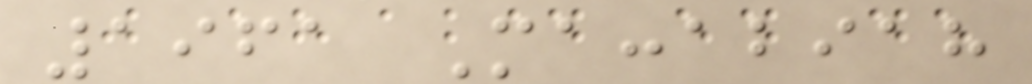1961 Maccabiah
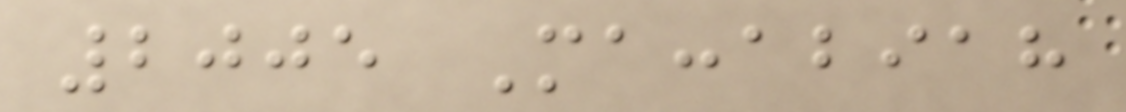2005 Maccabiah
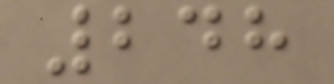248
